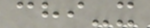chi-x
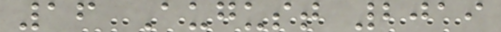16 August 2019
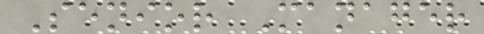Senior Manager
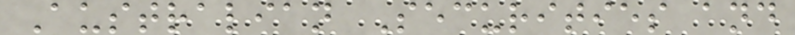Australian Securities and
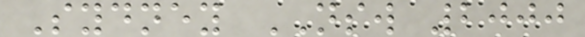Sydney NSW 2000
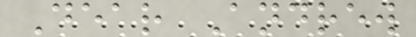Dear Andrew
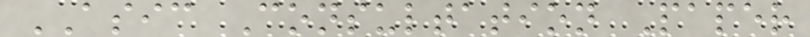ASIC Consultation Paper
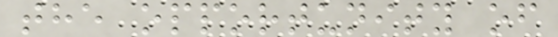the opportunity of
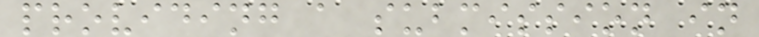providing a submission in
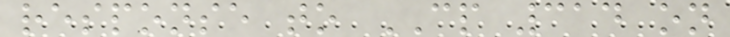response to CP 314 on
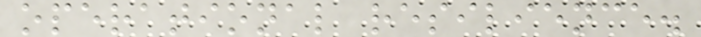operational resilience.
